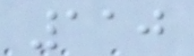110
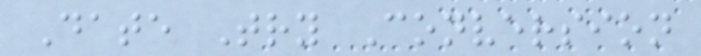Date Try Conversion
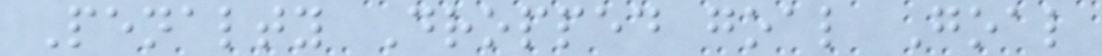Penalty Dropped goal Goal
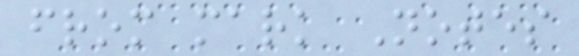from mark Notes
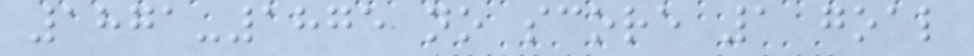1871-1875 no score 1 goal
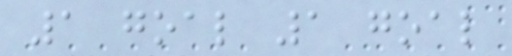1 goal 1 goal
